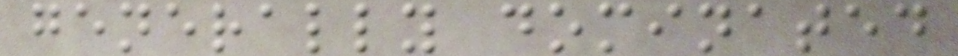generally dominated
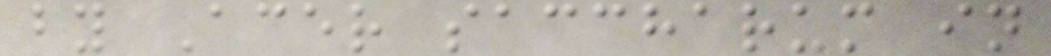by Acer saccharum in
